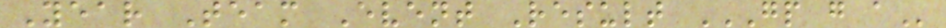Year Team Event Result GP G A
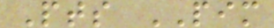Pts PIM
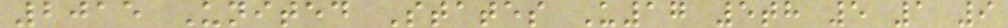2015 United States U17 5th 5 1 9
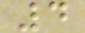4
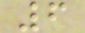6
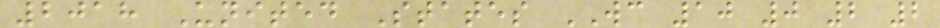2018 United States WC 10 0 2 2
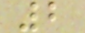2
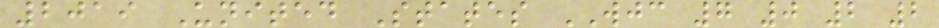2019 United States WJC 7 0 2 2
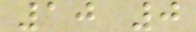10 0
